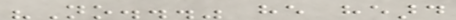"No..." he heard
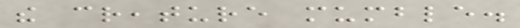the creature mumble.
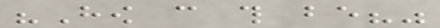"How can this be?"
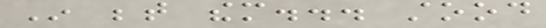In between them... stood
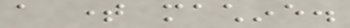a time machine.
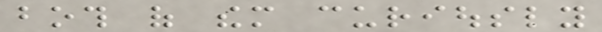both of them curiously
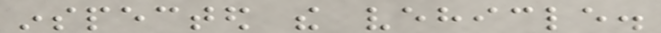inspected the vehicle.
